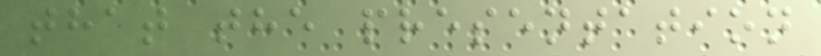that the presentation
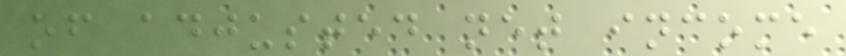of adjusted net income
